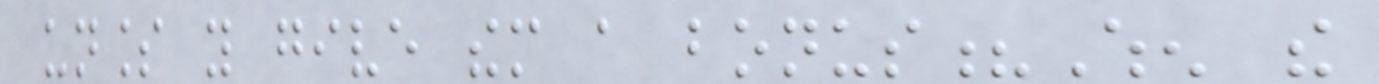unless you give them a bonus?When the
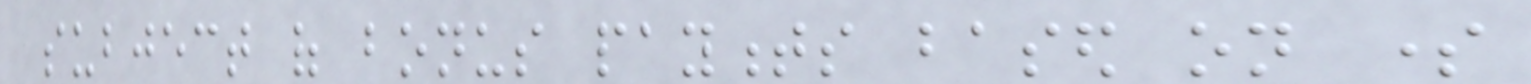subject of bonus payments based on some
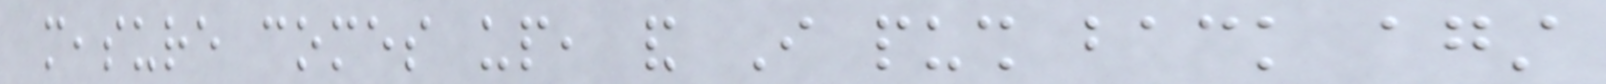measure comes up, and I push back against
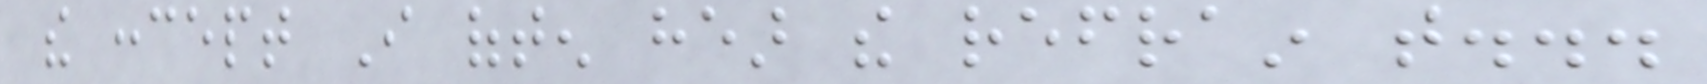the concept I often hear the refrain that...
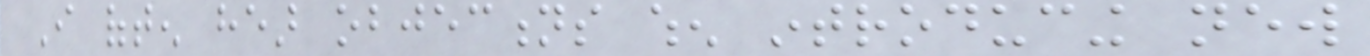I often hear objections when introducing new
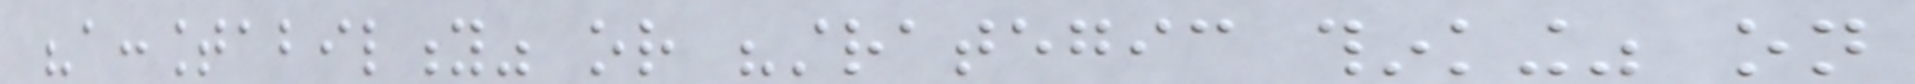"accountability" or "strategic thinking" on
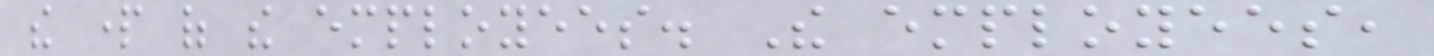the part of the employees. The employees,
